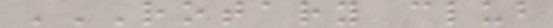ROTARY CLUB
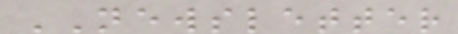NEWSLETTER
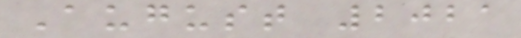August 2021
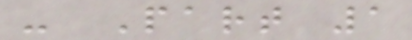- Part 1
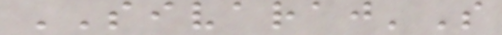SIVARAJ'S
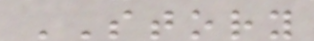STORY
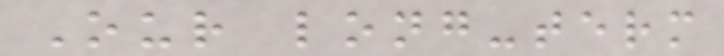Our long-term
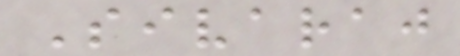Sivaraj
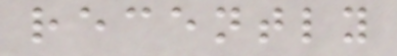recently
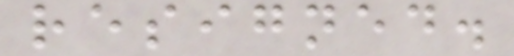resigned.
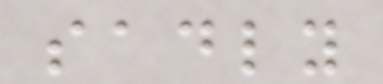sadly
